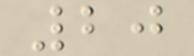20
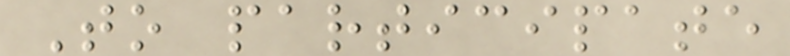To participate
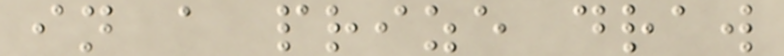in a prize draw
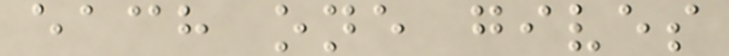each one gives
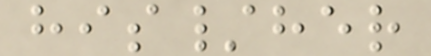his/her
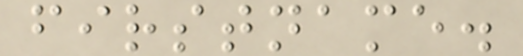firstname.
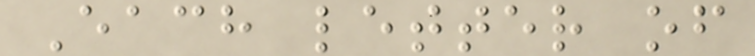Each letter of
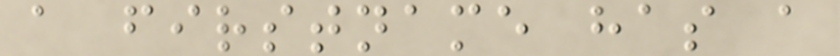a firstname has a
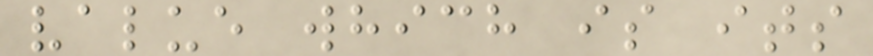value which is its
